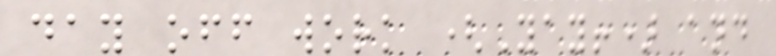day off work (Yay!) and
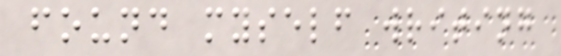found myself writing
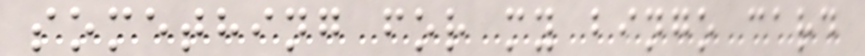something for my bingo card
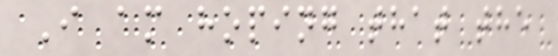I am hoping that the
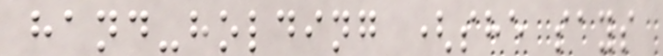hand-holding (she says
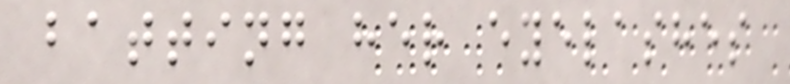batting her eyelashes
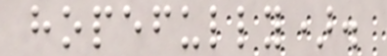hopefully).
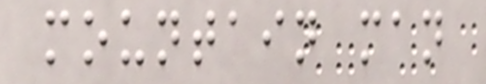mountain man
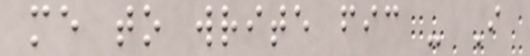me to write fic - I
